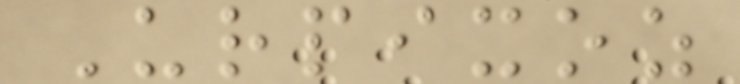Urpixoz
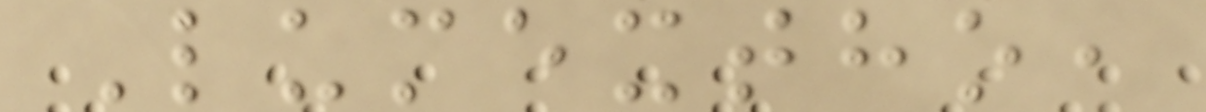Lumextho,
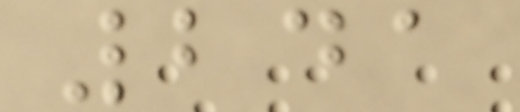241
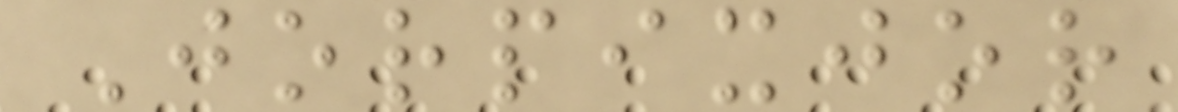Jorpixjor
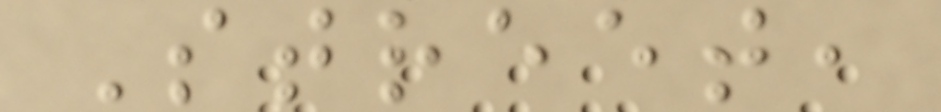Street,
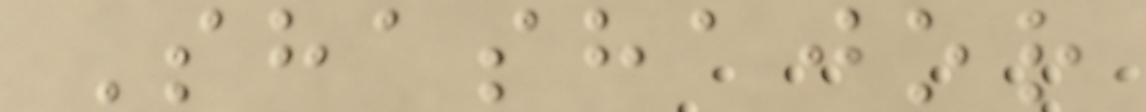Shashajor
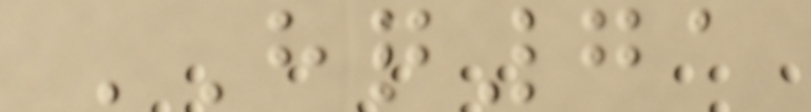HQ71
